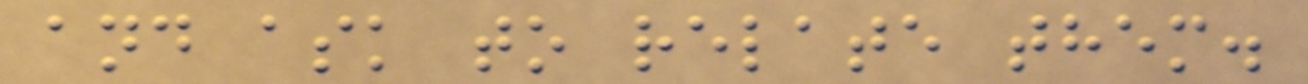and ask to relate them.
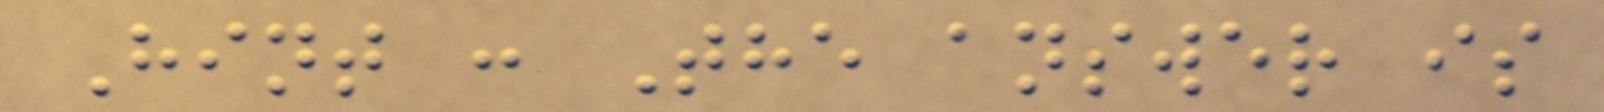Hint : The answer is
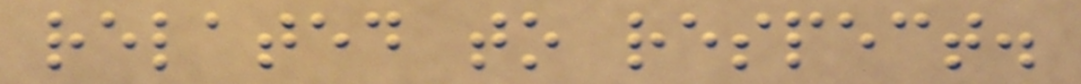related to respect.
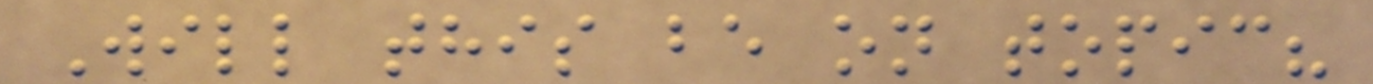Will this be on topic?
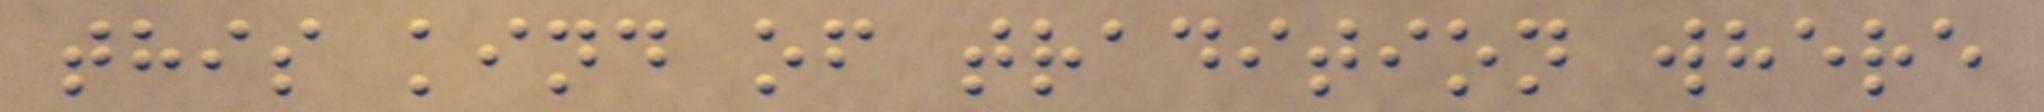this kind of tradition where
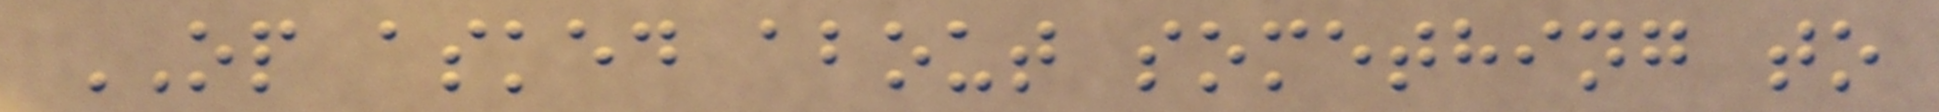OP asked about something to
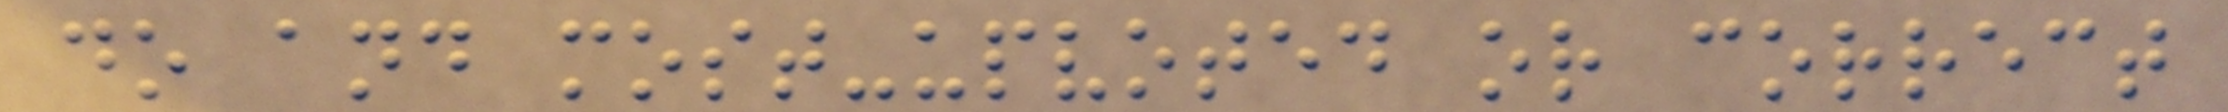do and most-upvoted or correct
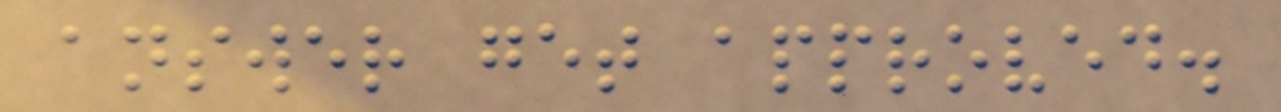answer get approved.
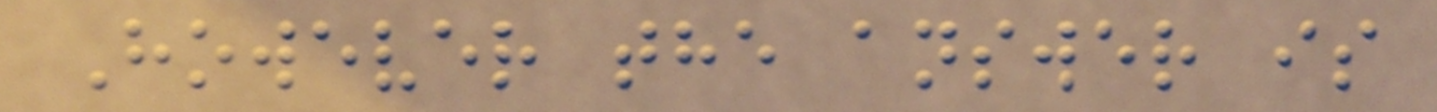However the answer is
